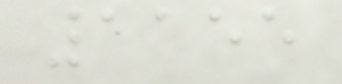1155
